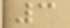3
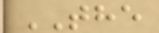THE
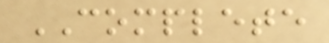COMPLETE
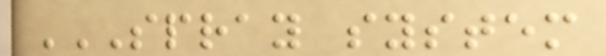SPRAY SYSTEM
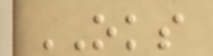OKS
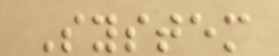System
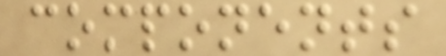components
